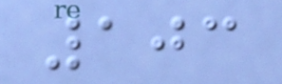103
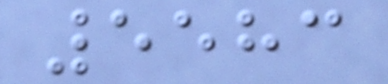5583
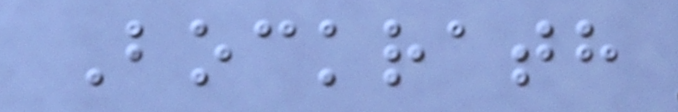Bockrath
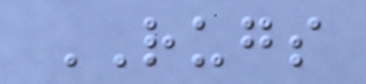RUGS
